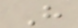H
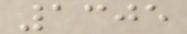1305
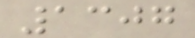1307
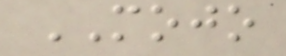MOJO
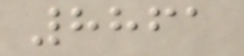8861
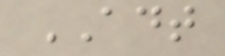ADT
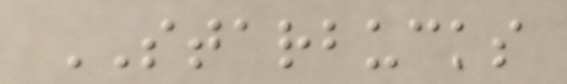STARBUCKS
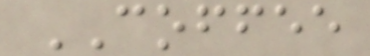COFFEE
